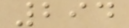294
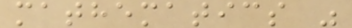mathematics "
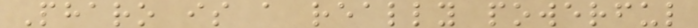Pharo is a really powerful
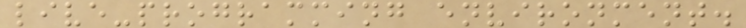live-programming environment.
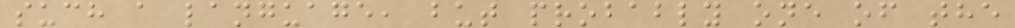such a language, but probably one of the
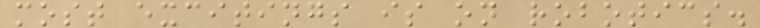most excitings is on robotics.
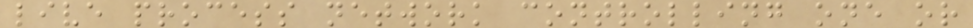live process network controlling one or
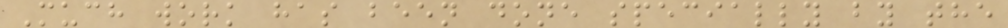Much work has been done specially by the
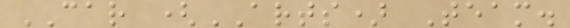CAR (ARTS) Team.
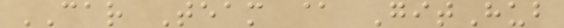CAR Team @ GitHub
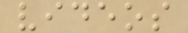videos
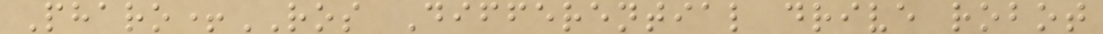Pharo+ROS Differential drive robot
